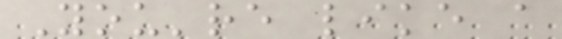You're like a
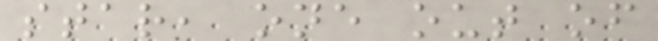star, one out of
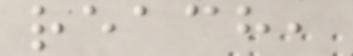reach,
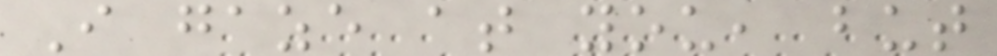I gaze at you, but
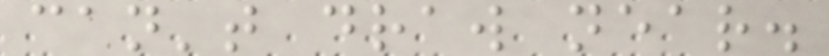can't draw near.
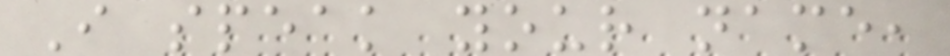I speak your name,
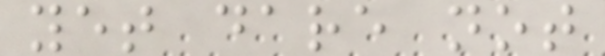yet dare not
